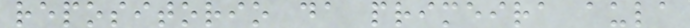repositorio da primeira aula
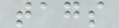tags
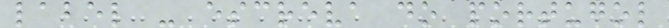label - escreva do portugol
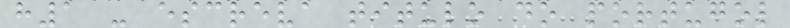h1 - escreva titulo do portugol
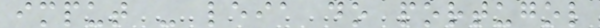imput - leia do portugol
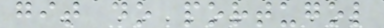git do portugol
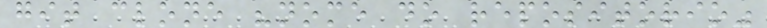git clone "nome do repositorio"
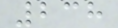238
